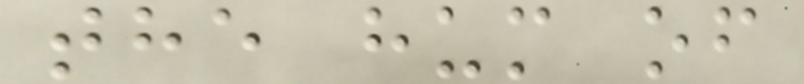the hum of
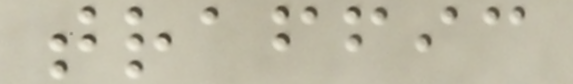traffic
